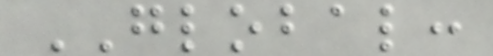GLOBAL:
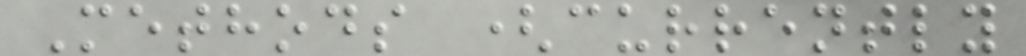Methods (currently
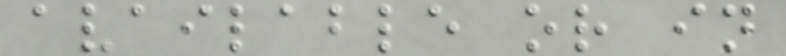available or in
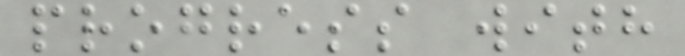progress with
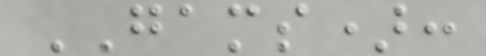GAMS):
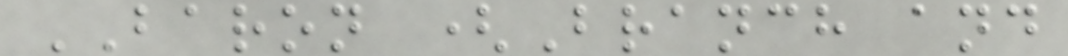BARON (Branch and
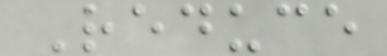Reduce
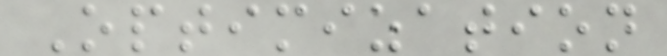Optimization
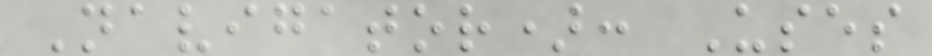Navigator): Uses
